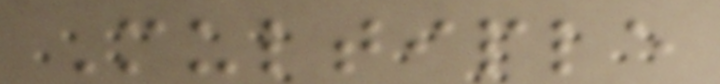Multiple
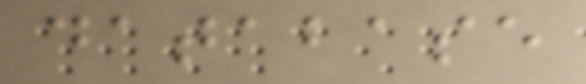database
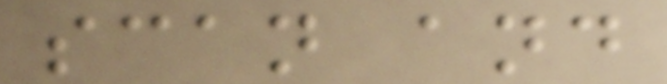scan and
